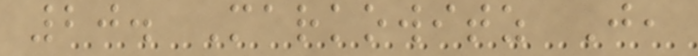20. Markowitz J,
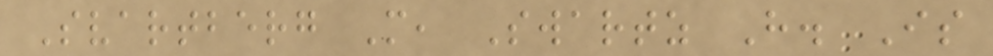Svartberg M, Swartz H. Is
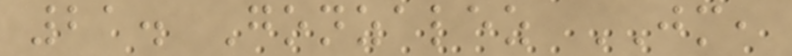21. Gonzalez JM,
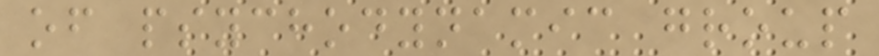of psychodynamic group
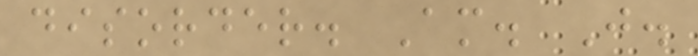disorder. Am. J.
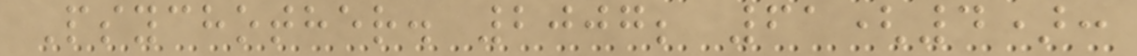Psychother. 2007; 61(4):
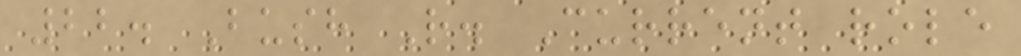22. Bush R. Current role
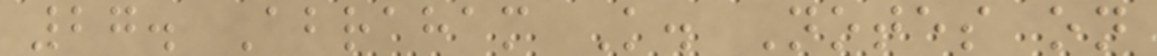27. Abraham K. Notes on
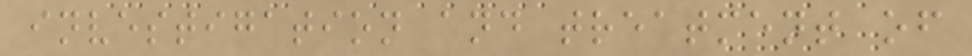investigation and treatment of
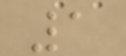1
